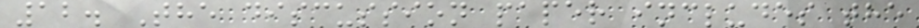12. The discussion paper includes the
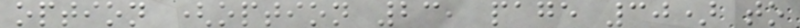option (option 23, page 30) to
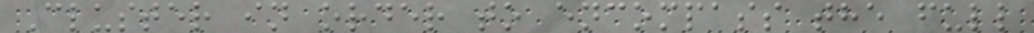Cluster in order to encompass the full
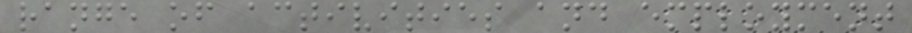range of activities and employment
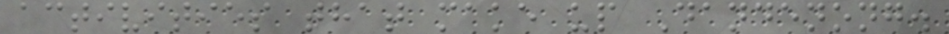activities that make up Dandenong.
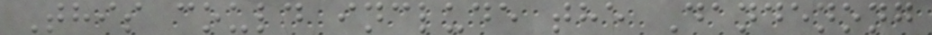This could include the Dandenong
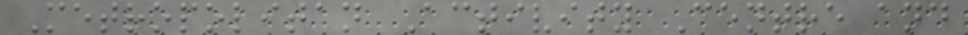Metropolitan Activity Centre and
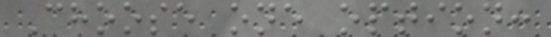Choose one option:
